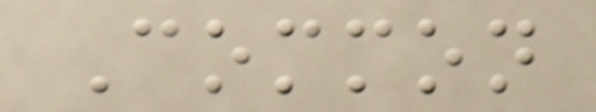Common
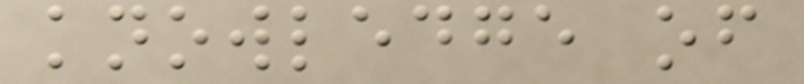knowledge of
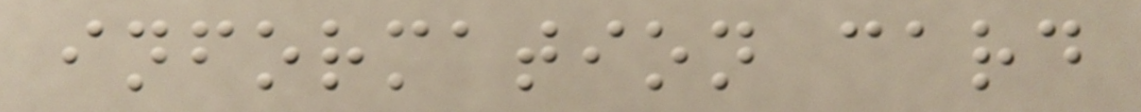information card
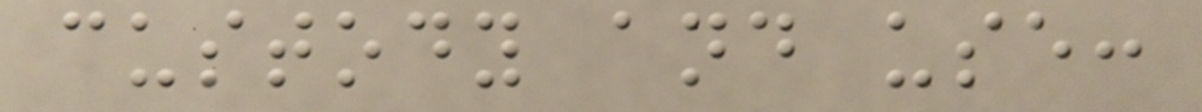custody and use:
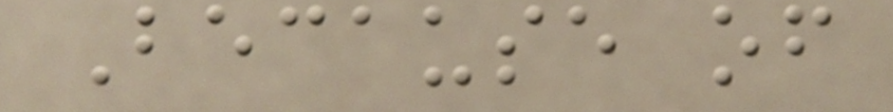Because of
